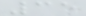35
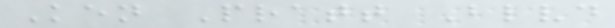Ken Pratt Blvd
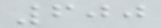600
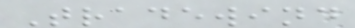Tradewind
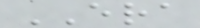ERA
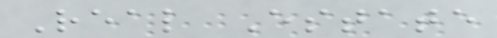Real Estate
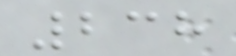238
